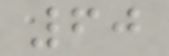60
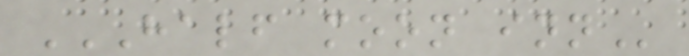HALF MOON INN
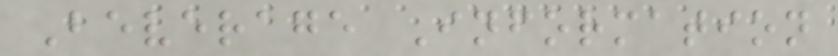Beverage Information
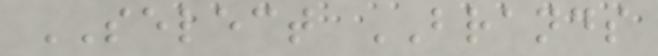SELECT BRANDS
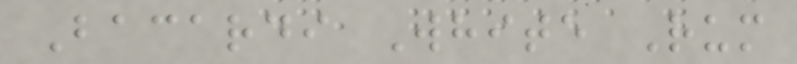Bacardi White Rum
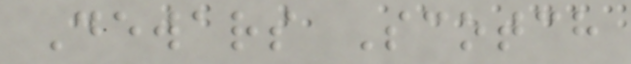Dewars Scotch
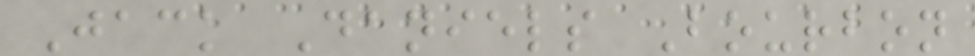Jack Daniels Bourbon
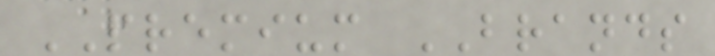PREMIUM BRANDS
